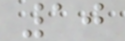10
